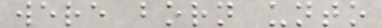were born unto
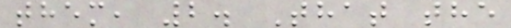them, 2. That the
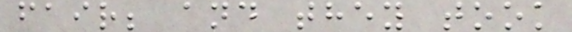fair; and they took
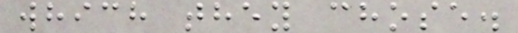which they chose.
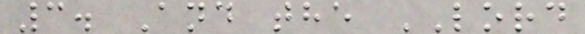3. And the LORD
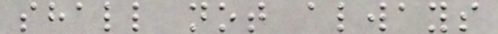shall not always
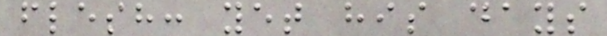flesh: yet his days
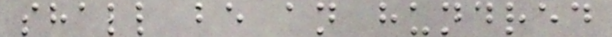shall be an hundred
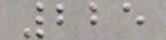225
